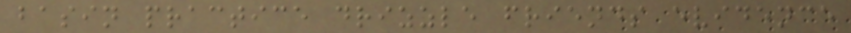basin practice drizzle friends evidence
